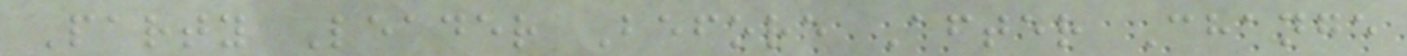Party Leader Before After Change
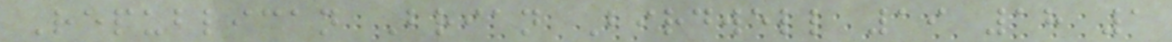Republican Brian Birdwell 19 18 1
